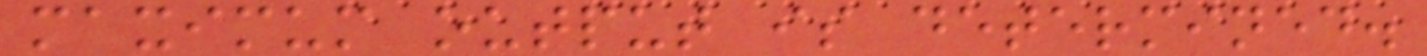maximum output is determined.
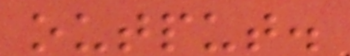output.
